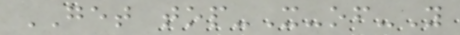GET top-X-of-Y
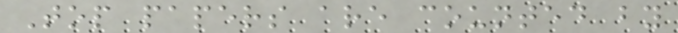Top papers are counted by
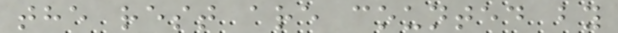the rest are counted by
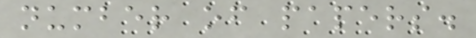number of papers.
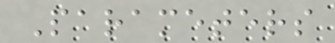Parameters
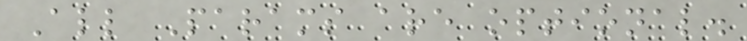All Params are optional.
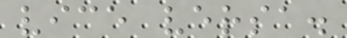vice versa.
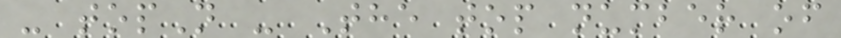- topN - The top number of
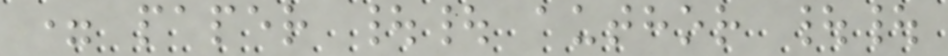= paper || author ||
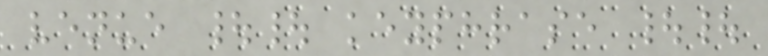venue || keyphrase ||
